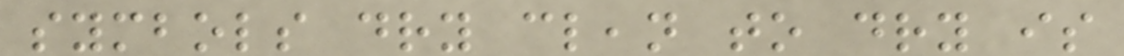symbols dry clean to dry is
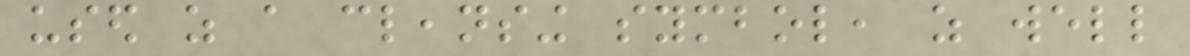used as a cleansing symbol, as well
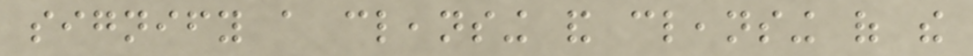signify a cleansing and cleansing of the
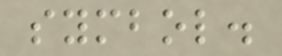symbol.
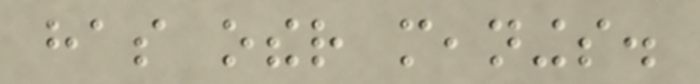has other meanings.
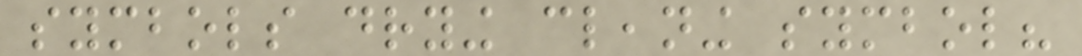symbols drying cleaning symbol?
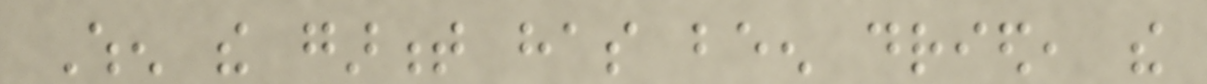When the garment has been dried, the
